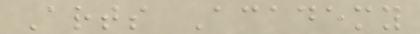Arts Academy
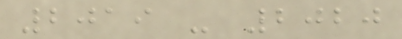2019 - 2020
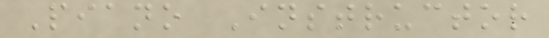Piano Instructor
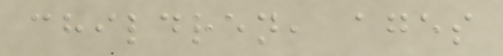children, ages
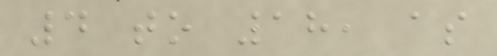4 to 18, as
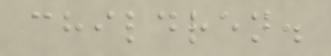children.
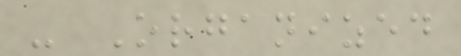- Organized
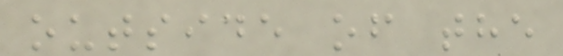outside of the
